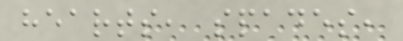hearts, spades,
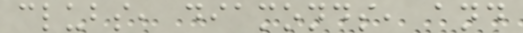clubs, diamonds, and
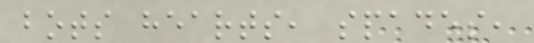bots hearts, spades,
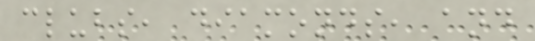clubs, diamonds, and
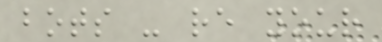bots - re your
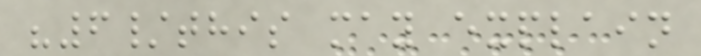"6/this may explain
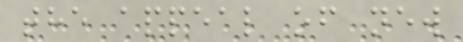the appeal of new
